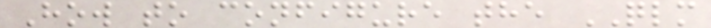How to configure the QLM
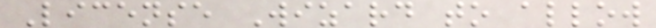License Wizard to allow
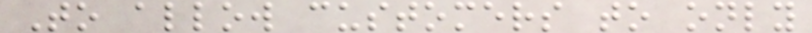To allow customers to only
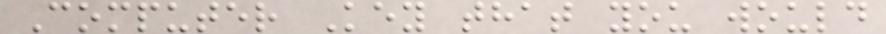Computer Key that you would
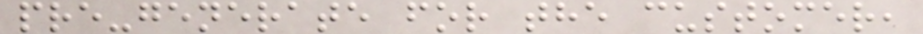pre-generate for the customer,
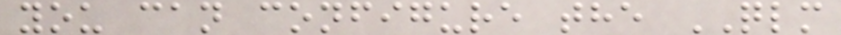you can configure the QLM
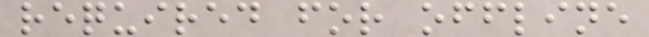required for offline
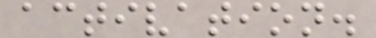activation.
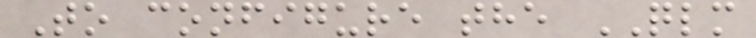To configure the QLM
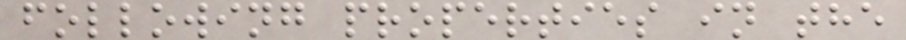following properties in the
